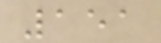151
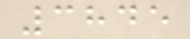3845
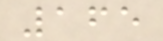165
